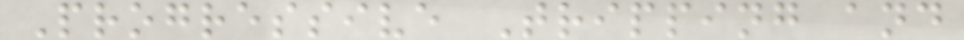Progressive Tripping and
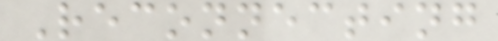Reconnecting
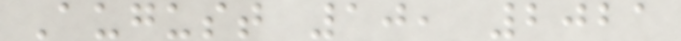August 10, 2021
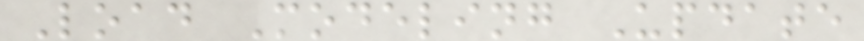Load Modeling Update
